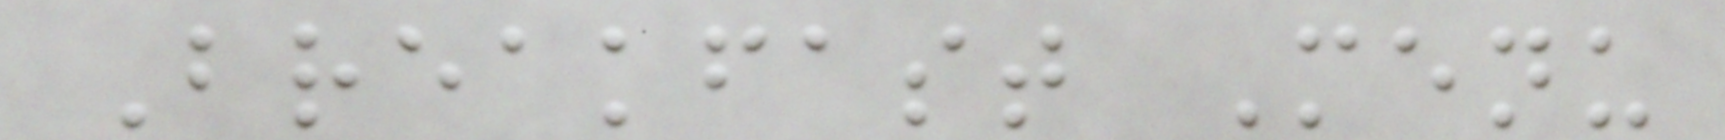Breakfast Menu
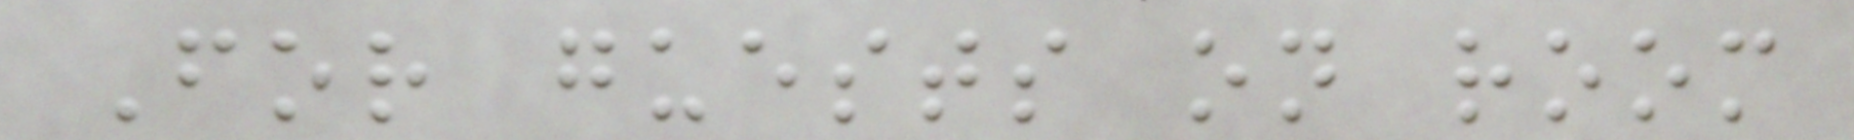For guests on room
